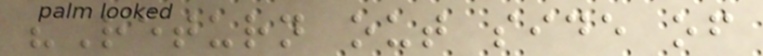"Return out side of
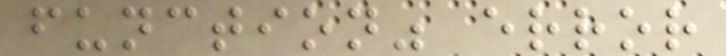function" error
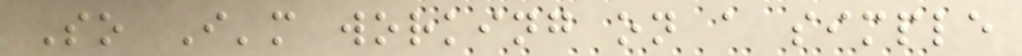So I'm working on a simple
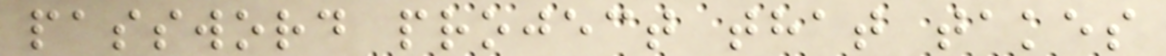password project that takes
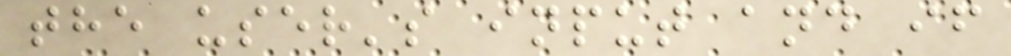the user's input and if
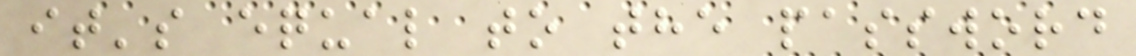it's equal to the password
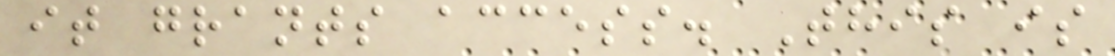it grants access. This is
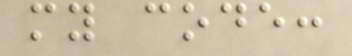my code:
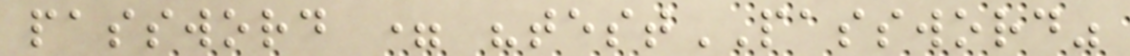password = "testPASSWORD"
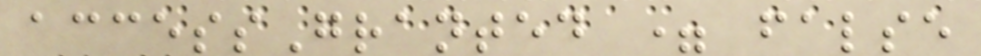accessGranted = false
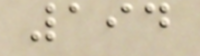194
